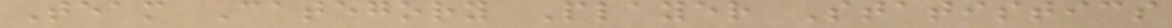Team Category Player Statistics
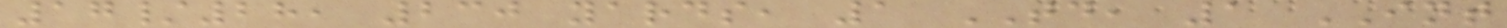17/28, 230 yards, 1 TD, 1 INT
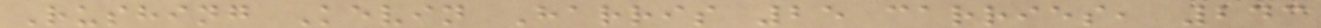Rushing Kevin Harris 25 carries, 243
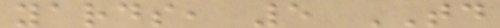yards, 5 TD
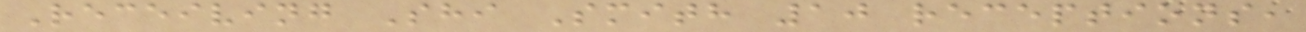Receiving Shi Smith 10 receptions,
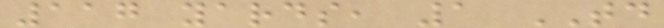117 yards, 1 TD
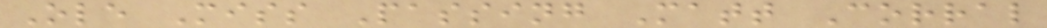Ole Miss Passing Matt Corral
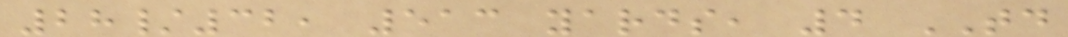28/32, 513 yards, 4 TD
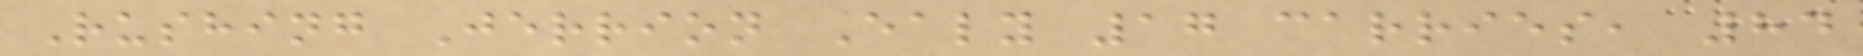Rushing Jerrion Ealy 17 carries, 84
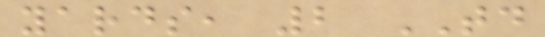yards, 2 TD
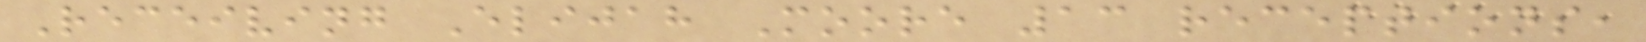Receiving Elijah Moore 13 receptions,
